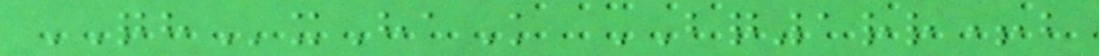QHxHaK BQ1rr+b
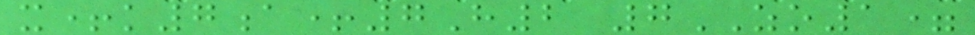x+k7a+7H2 7ZO1=
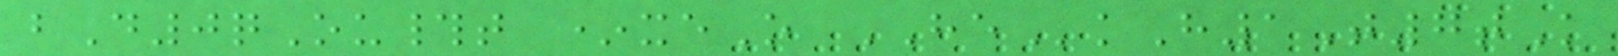bD0qOu#t *xeO HEkH1T7tK
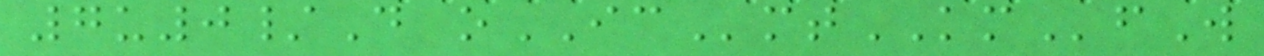7u0/D oICmtKMfW
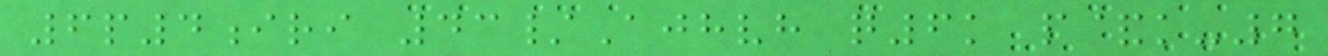6p4iri 43/Ajhvh q6k p&k-7
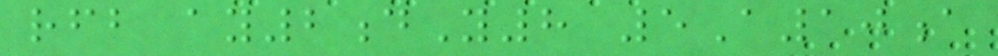rfb ay2dY8 5A10a
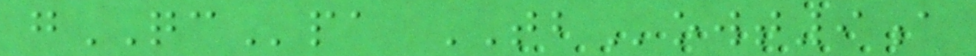gQCpa TBowt9a
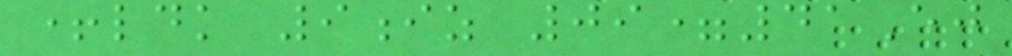+ldk 9iz 09=41Ej
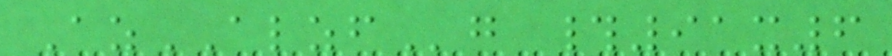AzALZFg #91x6
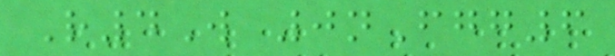R4W 0nFgg6
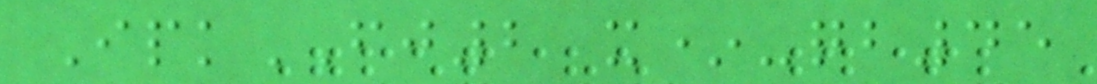IpkFJ2 x*-qb45
